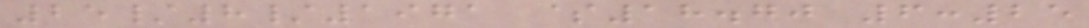25/8/1971 $18.70 6:25
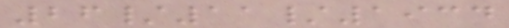26/11/1934
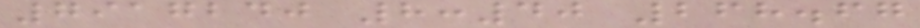7917240 8:40 268.67
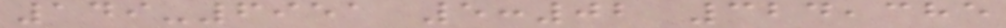149-6951 5:02 324,385
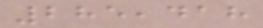285,418
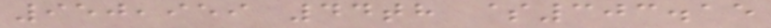950,959 44th $303.15
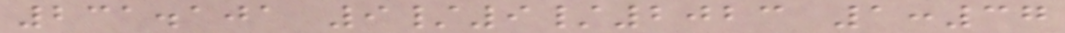231.101 9/9/2023 1:37
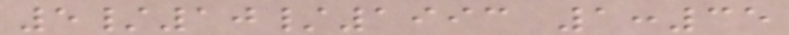5/10/1993 1:35
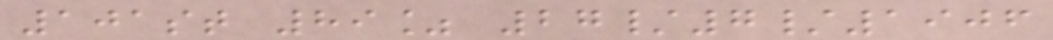101st 89% 27/7/1906
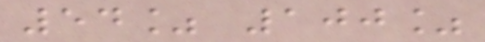54% 100%
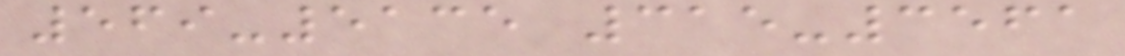569-5135 315-3561
